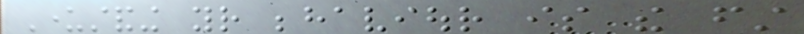Understanding your behaviour is the first
